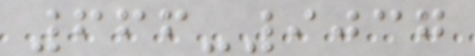666-9037
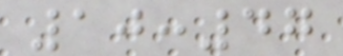10:47
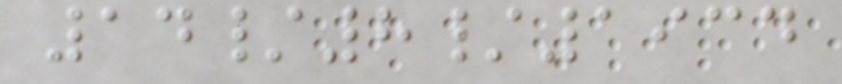14/8/1934
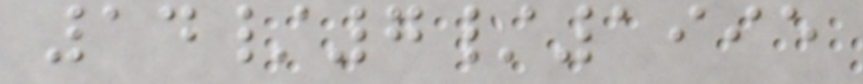14/7/1995
